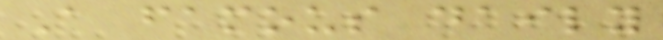A famous daily
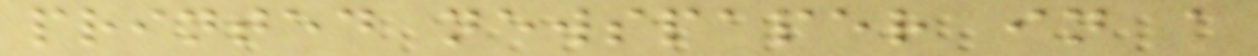printed newspaper in a
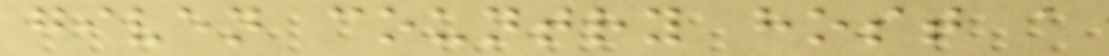given country host a
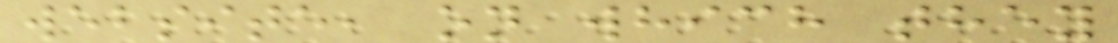website, on which they
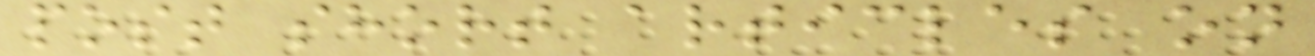post short articles on
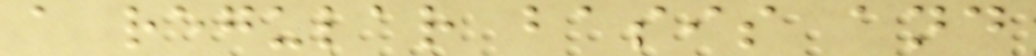a regular basis and
